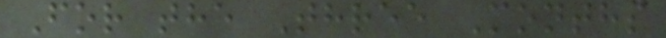For the Three Months
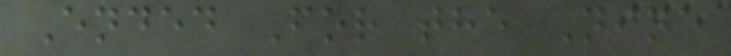Ended For the Nine
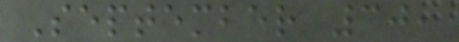September 30,
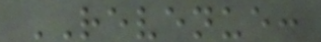REVENUE:
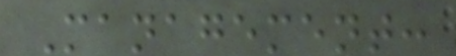Management:
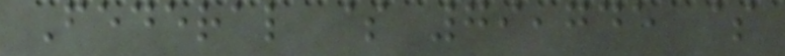Federal $ 79,745 $
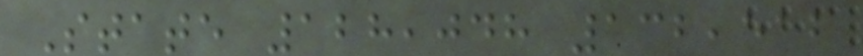State 128,048 132,512
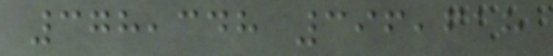378,348 396,618
